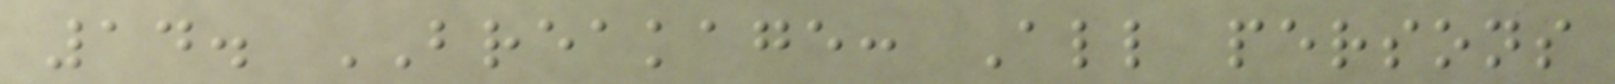14. BREAKAGE: All persons
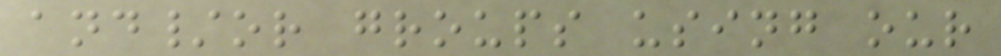and/or groups using our
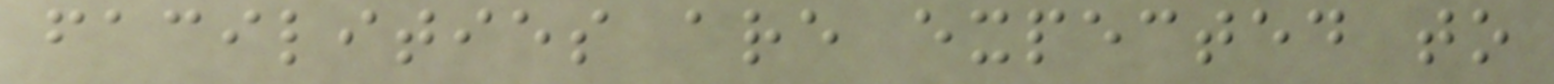facilities are expected to
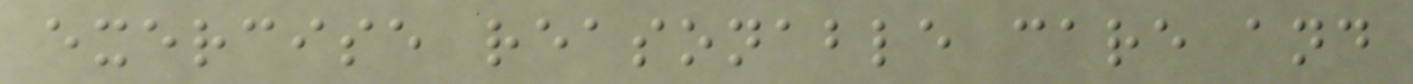exercise reasonable care and
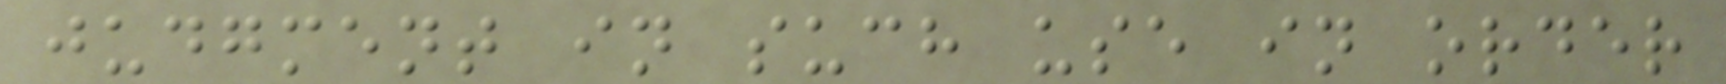judgment in such use in order
